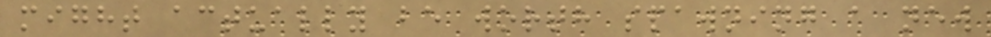might actually be worth spawning a new
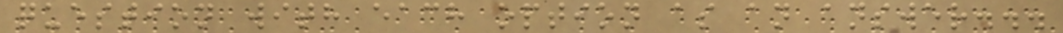question with each option as an answer...
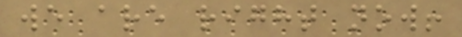we are right now!
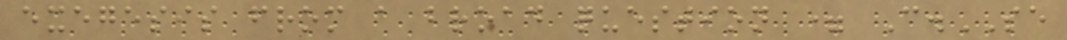exegesis from a broad question = C.SE
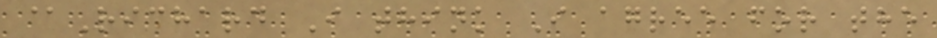@Richard I think I agree for the
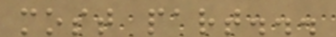most part...
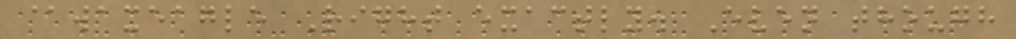@waxeagle Right exactly. Even though
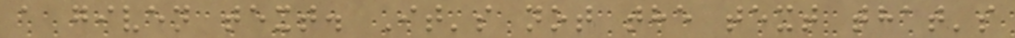a given text. It's not the text that's
